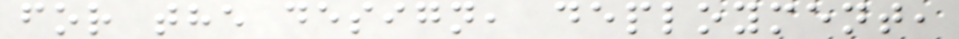for the design, deployment,
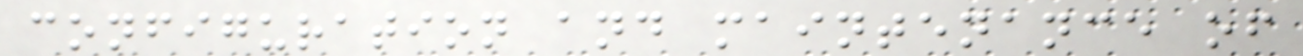configuration and maintenance of
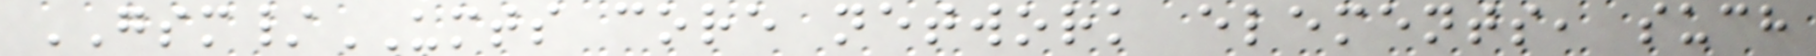GSM/UMTS core network elements, such
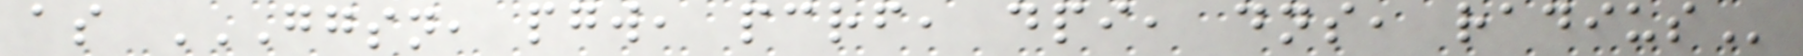as GGSN, PGW, PCRF, DPI, DNS, RADIUS
